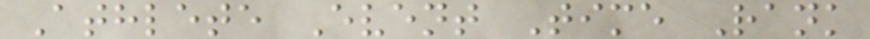Athlete Event Time Rank
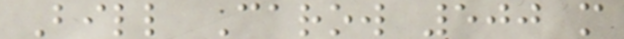Bill Carow 500 m
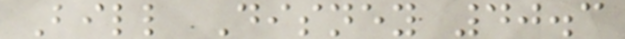Bill Disney 40.3
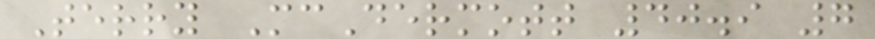Terry McDermott 40.9 7
